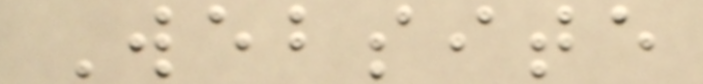Website
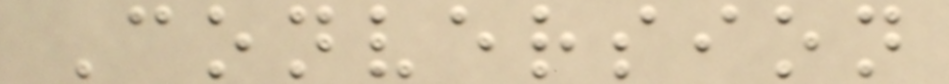Conversion
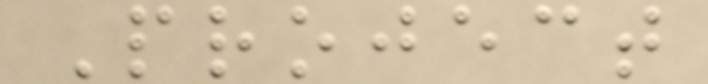Project
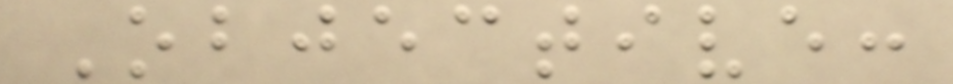Objective:
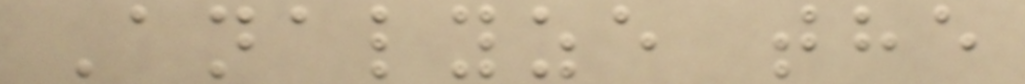Analyze the
